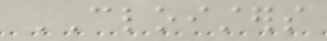CLOISTERS
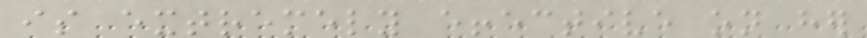is extremely effective on her
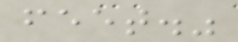feet."
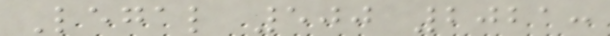Legal 500 2021:
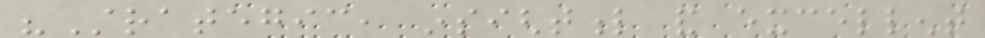"Strategic, insightful and excellent
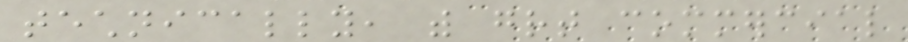technically, with great commercial
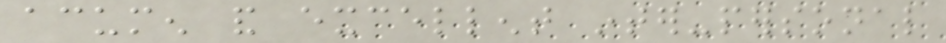acumen and excellent inter-personal
